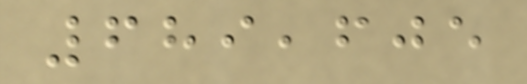689,605
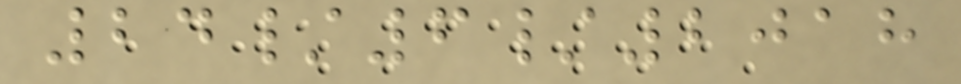24/6/2018
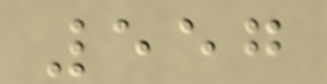557
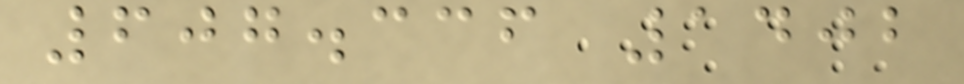607.336 1402
